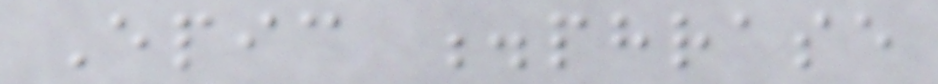Epic .phrase
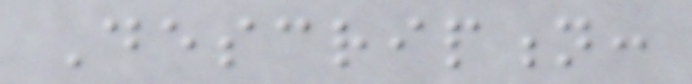Description:
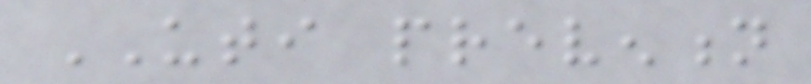UTI prevention
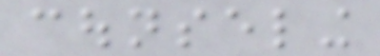counseling
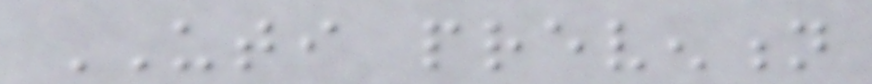UTI prevention
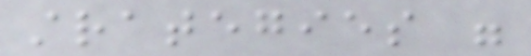strategies were
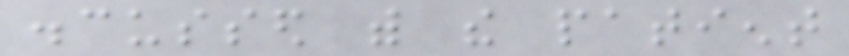discussed with the patient
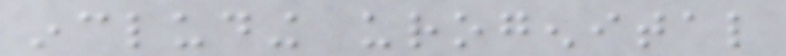including urogenital
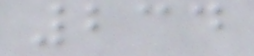234
